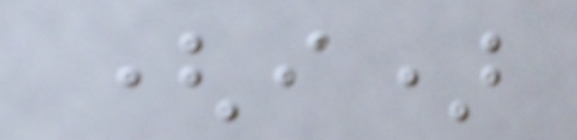(i)
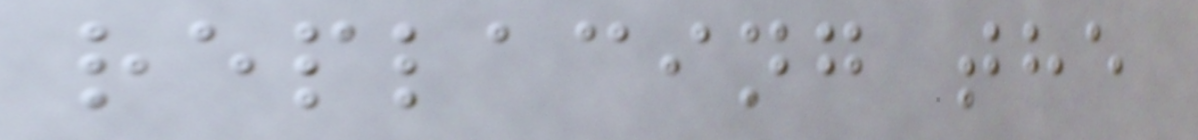replacing the
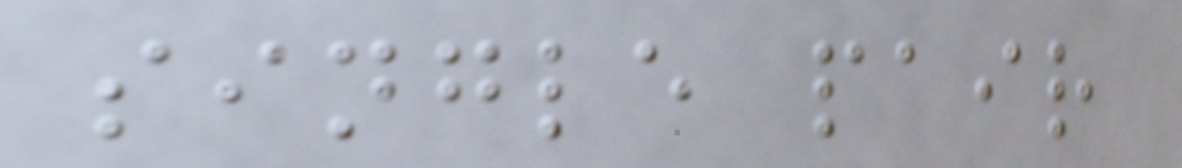single pair
